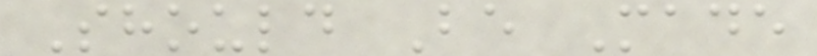Should Be Made
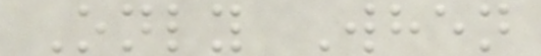Only When
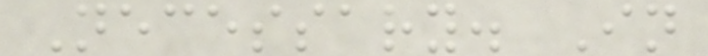Necessary. In
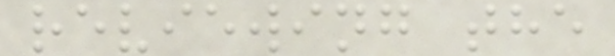reviewing the
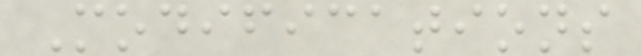Modifications
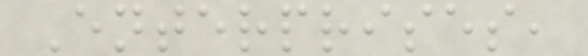Enterprises,
